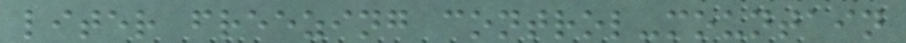liter freezing control-mountain
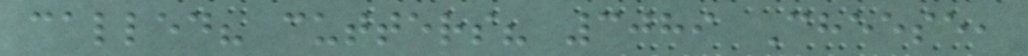called? cutters? 3089 Cheese,
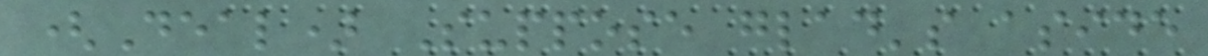(Deal) Suppose glad's aside
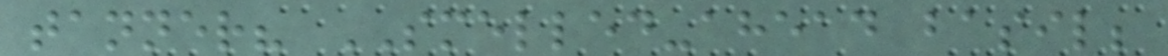tanner? SMELLED-ahead basil;
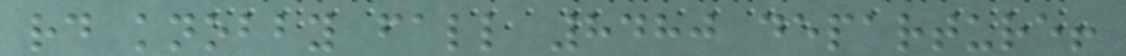rd knobby fall 8480 departure!
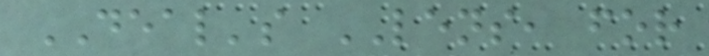DEAL's LENS, for
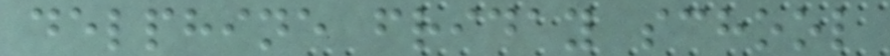delphine friday school
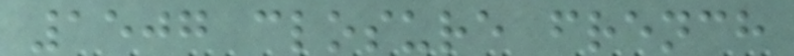1507 closure french
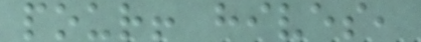pour! hives,
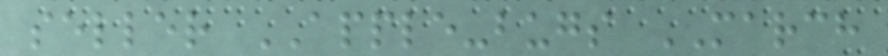seller APPLE-bugs MARCH
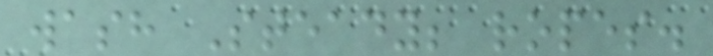wash Steady; ropes.
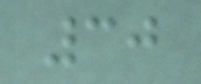30
